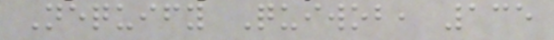Nequify Quiwob, 135
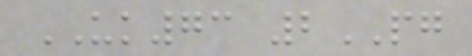UK73 2PG
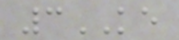3KE
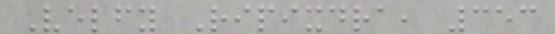Velfy Ripixdra, 353
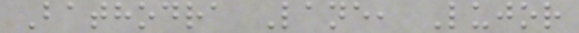Bathodra Lane, Lujor
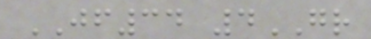JF34 4GR
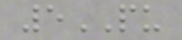5PU
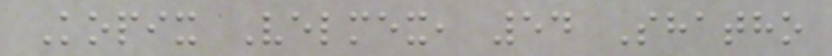Kopix Velmex, 54 Shatho
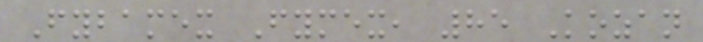Fybamex Fymex, 85 Kozan
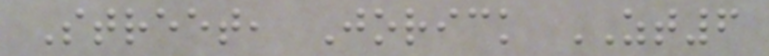Street, Jorick ZT6
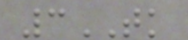3TK
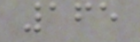165
